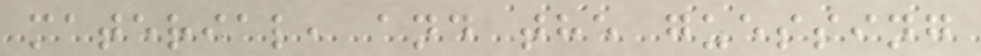material, and the guessing
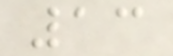13
